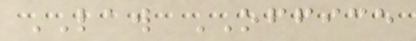LAW OFFICE
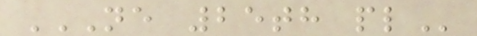NE 25TH PL
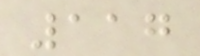117
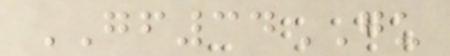GF34GU
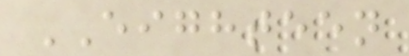EIGHTEEN
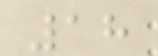18
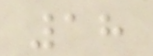18
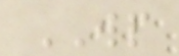WP
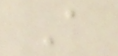A
